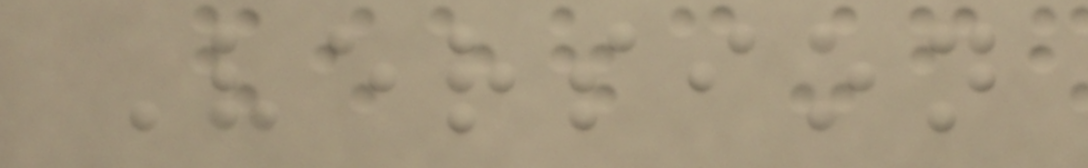Version
